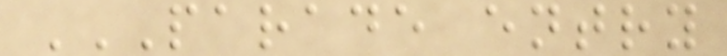PARADE ENTRY
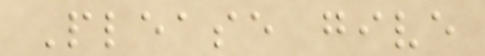Please give
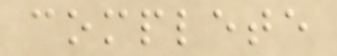complete
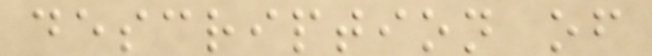description of
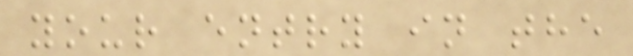your entry in the
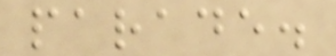parade.
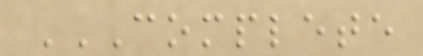COMPLETE
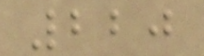220
